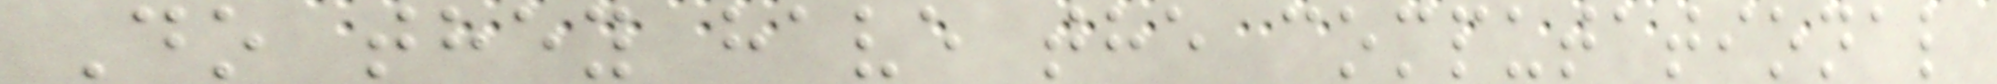Do they have the computational
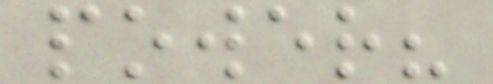power?
